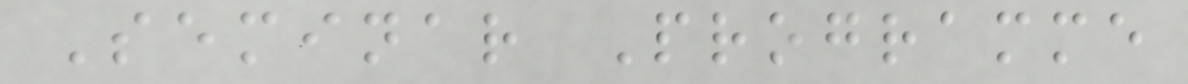Seminar Programme
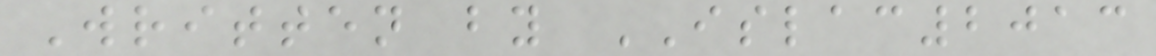Written by ISLAC2013
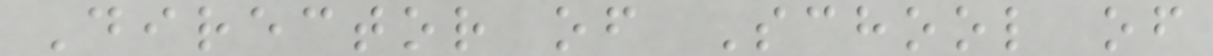Director of School of
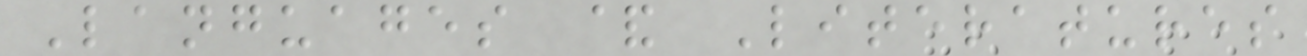Languages & Literatures
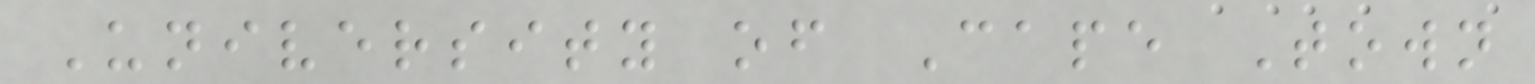University of Cape Town
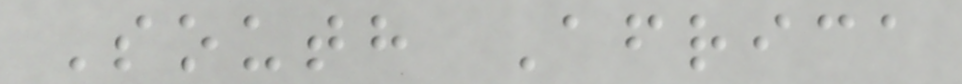South Africa
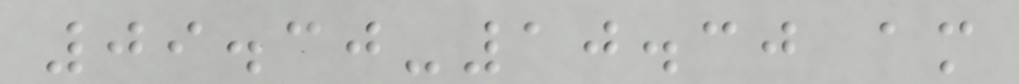09.30-10.30 am
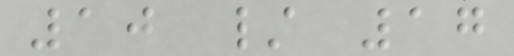10 / 17
